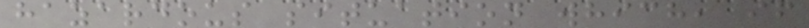hazardous situation which, if
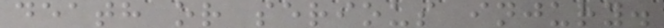death or serious injury.
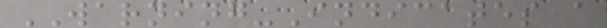WARNING-Indicates a
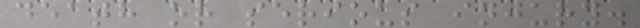death or serious injury.
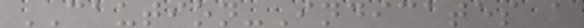CAUTION-Indicates a
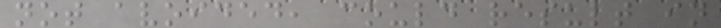not avoided, could result in
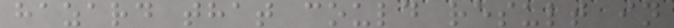hazard that could result in
